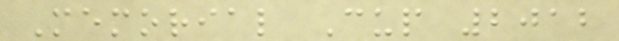Memorial Cup 2012
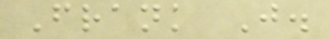Frank J.
